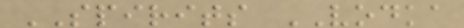SPIRITS VODKA
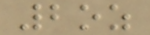2oz
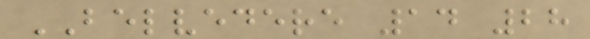BELVEDERE 14 28
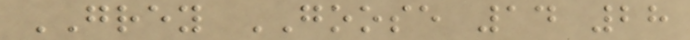GREY GOOSE 14 28
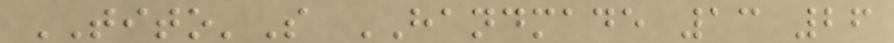TITO'S HANDMADE 13 26
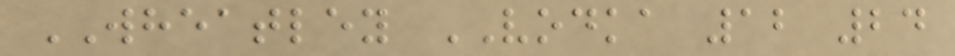WHEATLEY VODKA 12 24
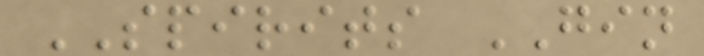SPIRITS GIN
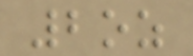2oz
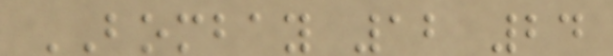BOMBAY 12 24
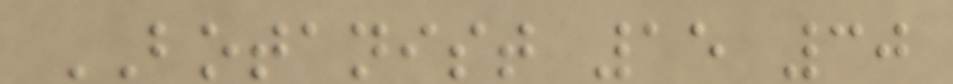BOTANIST 15 30
